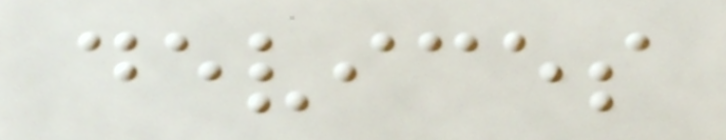devices
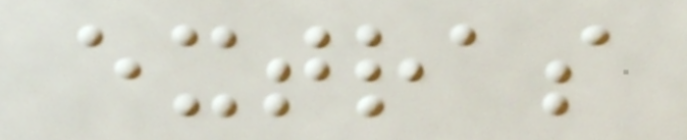extras
